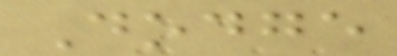Dodge
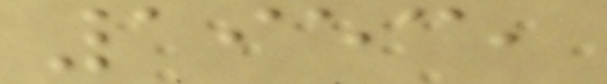1953,
